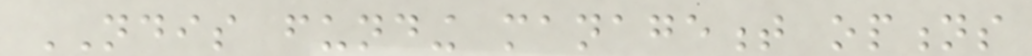NDIS funding management options
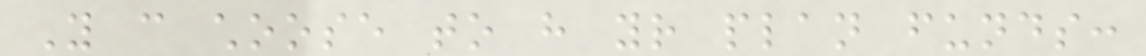You can choose to have your plan funds:
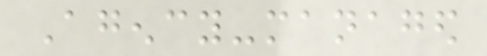Agency-managed
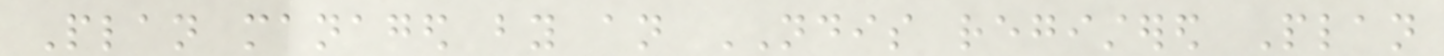Plan managed by an NDIS registered Plan
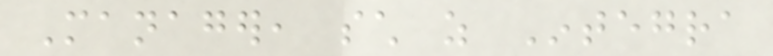Manager, such as Integra
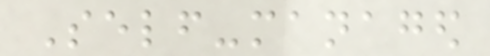Self-managed
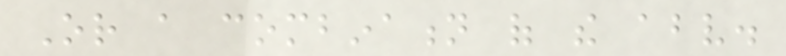Or a combination of the above.
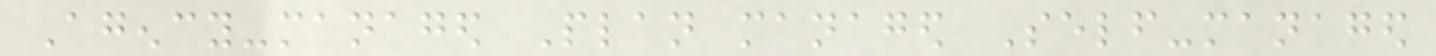Agency-managed Plan managed Self-managed
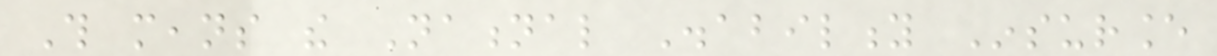This means the National Disability Insurance
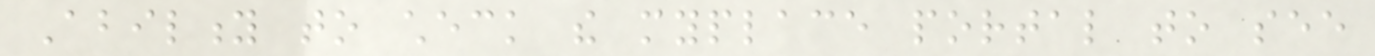Ability to check the myplace portal to see
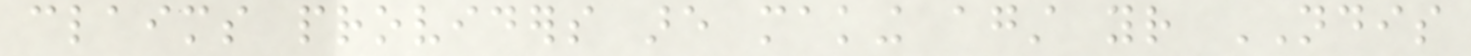claims providers are making against your NDIS
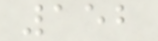152
